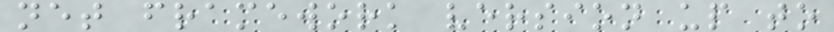net framework version up to
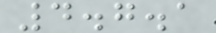4.7.1
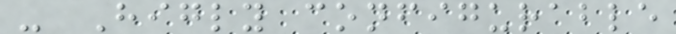- Higly configurable
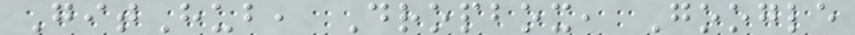GitHub, Dropbox, Google
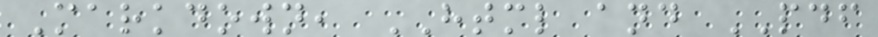Markdown, HTML and PDF
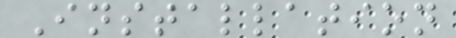Installation
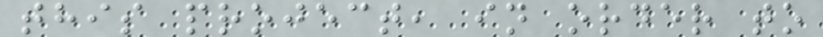this project, in order to
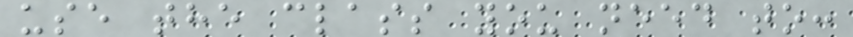use the class you need to:
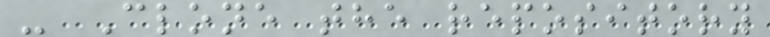- Clone the repository
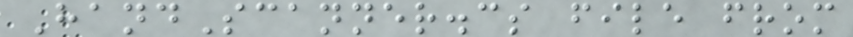HandScanner.cs file from
